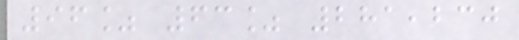96% 63% 281,230
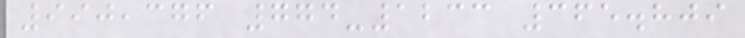990,376 774-1233 365.809
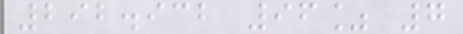292.932 96% 7
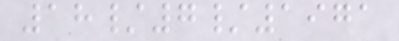18/7/1971
